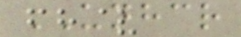UNHCR
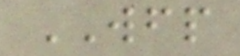WFP
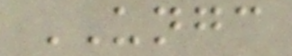UNGC
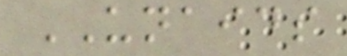UNAIDS
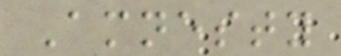Amnesty
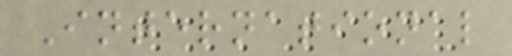International
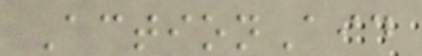ActionAid
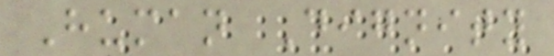Human Dignity
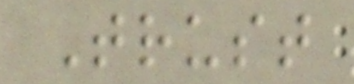Trust
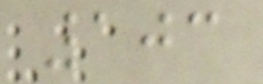103
